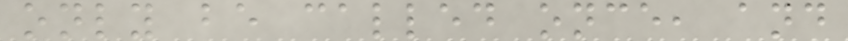only be called once, and
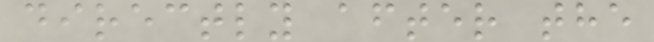directly after the
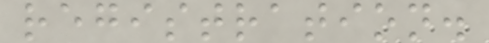registration.
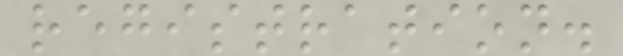registration.
